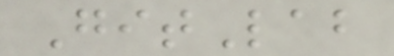GitLab
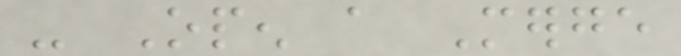- Open a Merge
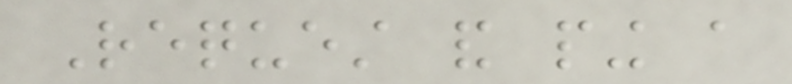Request and ping a
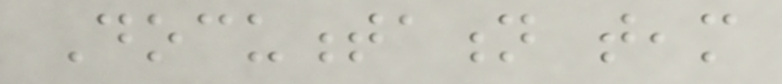Documentation team
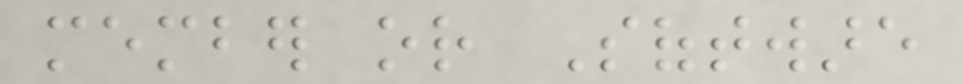member or Software
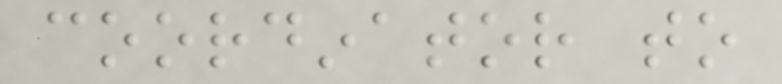coordinator to
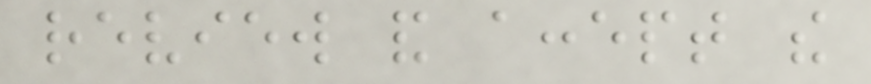review and accept the
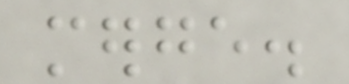merge.
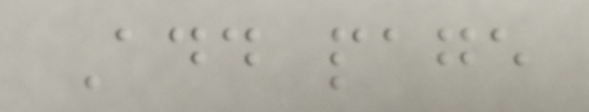Add page
